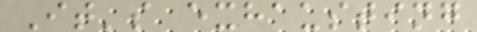It's exhausting
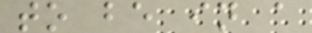to be in a
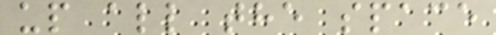up all the space
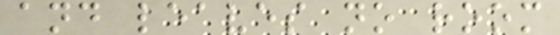and leaves no room
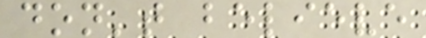don't believe
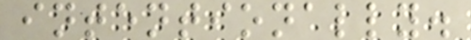intentionally.
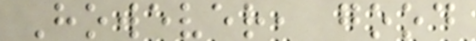However, good
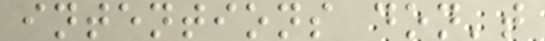intentions don't
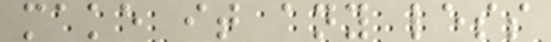make it any less
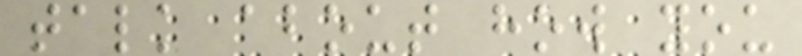talk about how you
